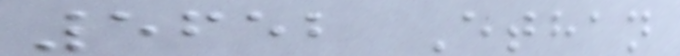5652 Ethan
